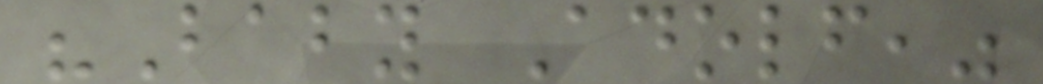"Baby Adolf,"
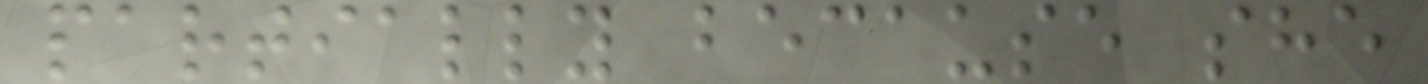partially because she
